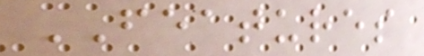FEATURES
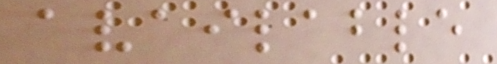available
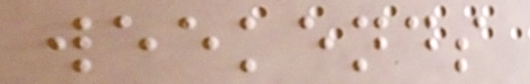weekends
